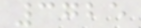3725
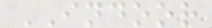INDOOR
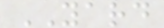YARD
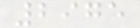2975
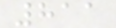811
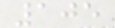105
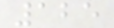125
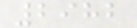2982
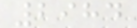2984
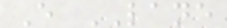E LANE
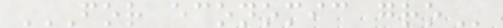FOR ECONOMIC GRO
